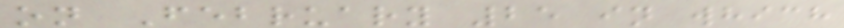on February 25 in which
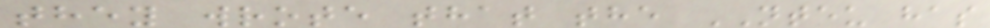they wrote that the NTEU has
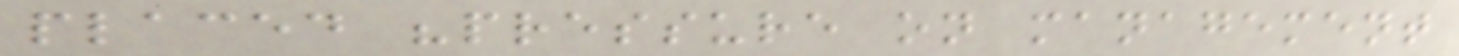placed "pressure on management
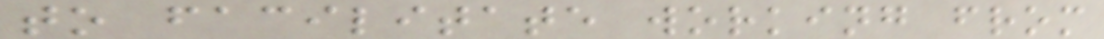to facilitate working from
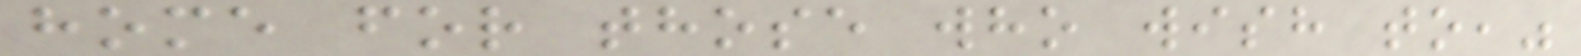home for those who wish to,"
